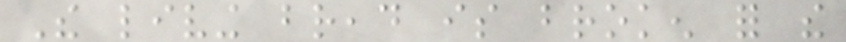The living bread is broken for the
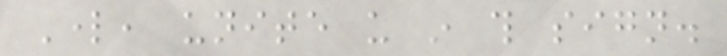Lord, unite us in this sign.
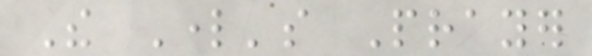The Lord's Prayer
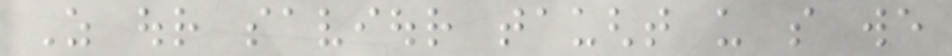As our saviour taught us so we
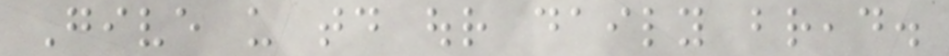Give us today our daily bread.
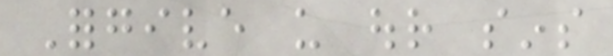Forgive us our sins
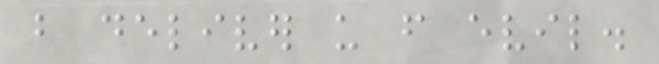but deliver us from evil.
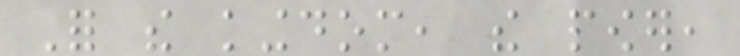For the kingdom, the power,
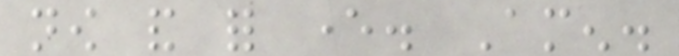now and for ever. Amen.
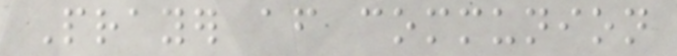Prayer after communion
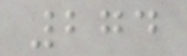274
